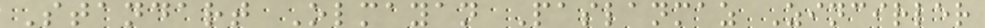Standart Olmayan Paslanmaz Zincirler
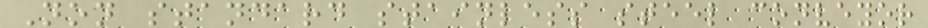Non standard stainless steel conveyor
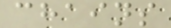chains
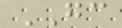GC
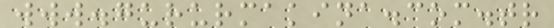www.gururmakina.com.tr
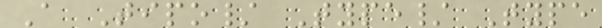A Tipo/ Type/ Type
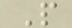P
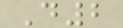D2
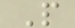P
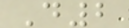D2
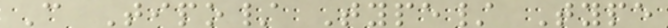C Tipo/ Type/ Type
